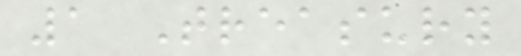1 Treasury
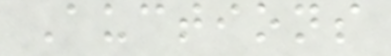Auctions
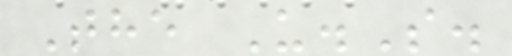The U.S.
